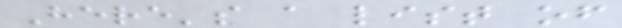Here's a list of
